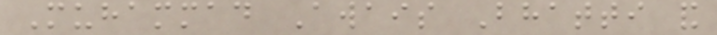Muhammad Awais Bhatti and
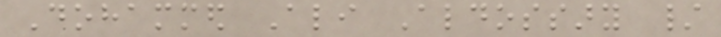Dohammed Ali Aldossary /
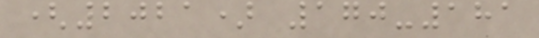(2021) 170-181
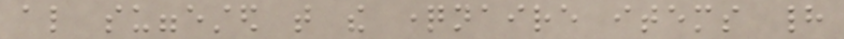also suggested that the questionnaire items had
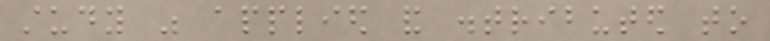study was applied and distributed to
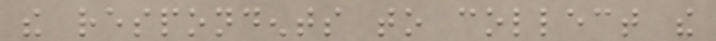the respondents to collect the
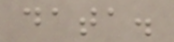data.
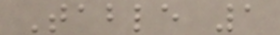Table 1
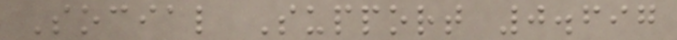Social Support 0.697
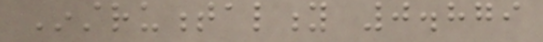Instrumentality 0.879
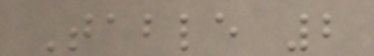Table 2
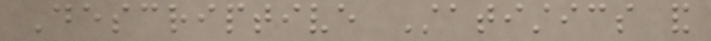Descriptive Statistics and
